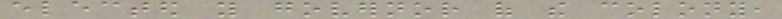elected you governor of the colony,
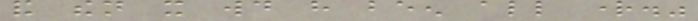and then it would have been all right."
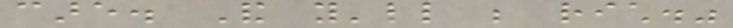care. And you'll be rich."
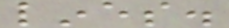lines.
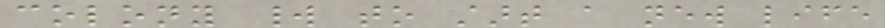colony world to start a new life
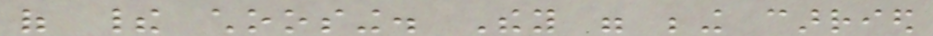of their choosing. They were being carried
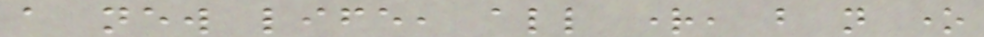a new life, all right, but not one
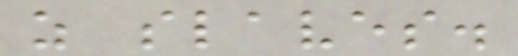as slaves.
